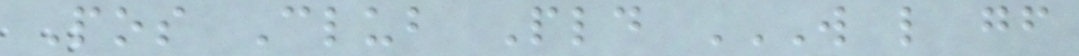Pos Club Pld W L GF
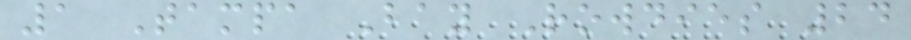1 Tampa Bay Rowdies 24
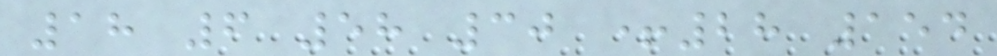18 6 58 30 +28 154
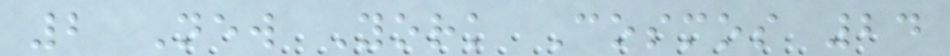2 New York Cosmos 24
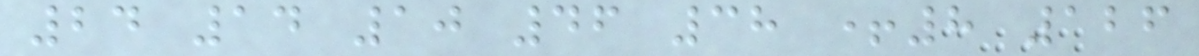24 14 10 46 38 +8 126
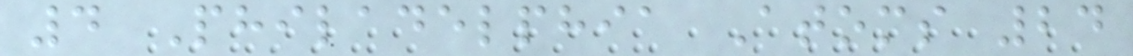4 Philadelphia Atoms 24
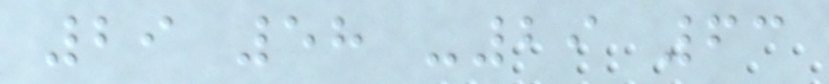29 58 -29 63
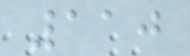110
